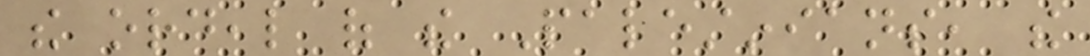the ordeal of the Palestinians, the
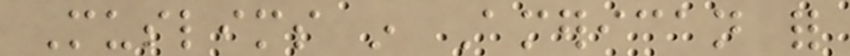Muslims in American for
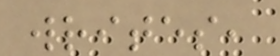writes,
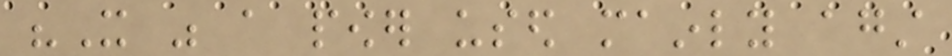"It was a power used mainly against
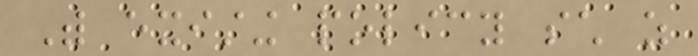With existing policy such as
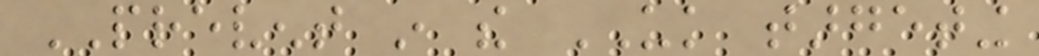PREVENT in the UK targeting
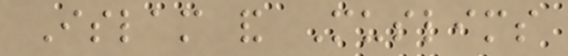Islam and Muslims
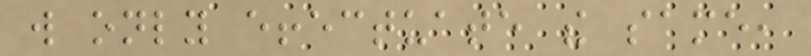will only effectuate the same,
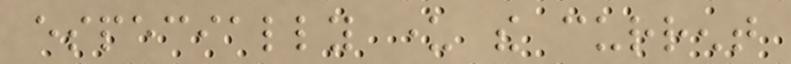especially under the current
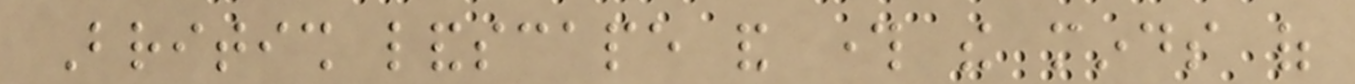British landscape and through the minds of
